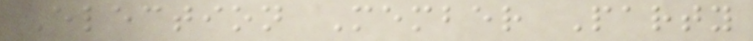Election Member Party
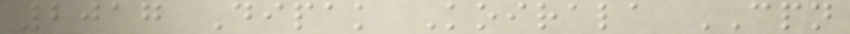2017 Dipak Koirala CPN
